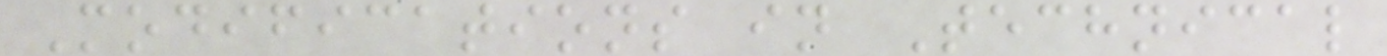Modifications in Technical
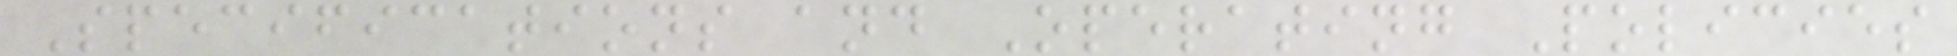Specifications and Operating Policies
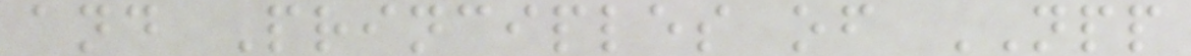and Principles of NPP
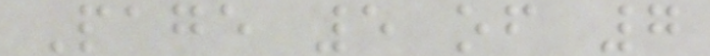Page 5 of 7
